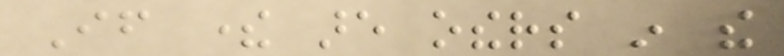If there are others in the
